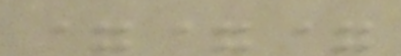===
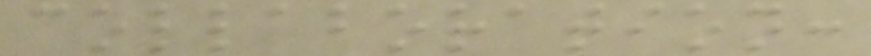collaboration:
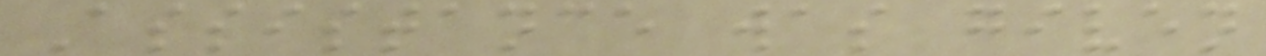Assistance was given
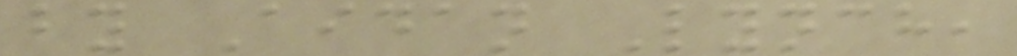by Aidan Lynch,
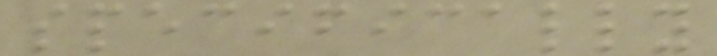specifically
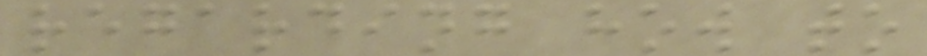regarding how to
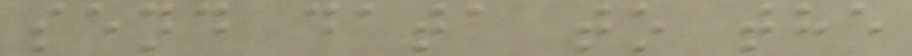send data to the
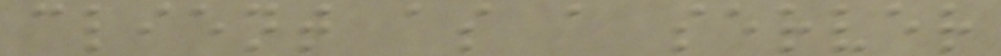client as a server
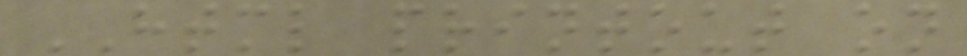HTML printout on
